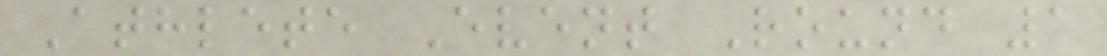Athlete Event Round 1
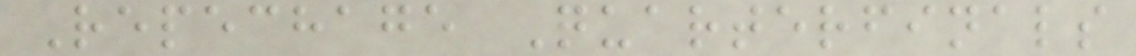Repechage Quarterfinals
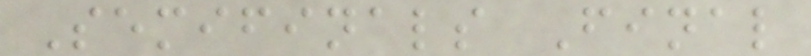Semifinals Final
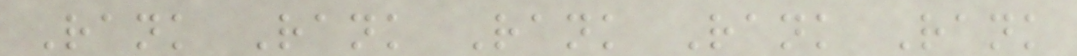Rank Rank Rank Rank Rank
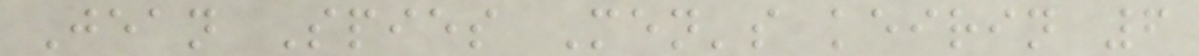Jean Spies Men's keirin 6
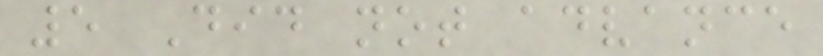5 Did not advance
